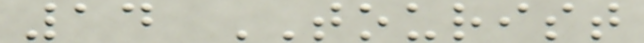14 TOURIST
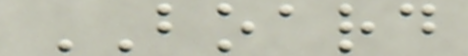BOARD
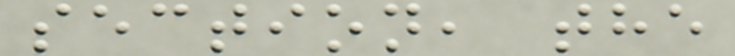section, the
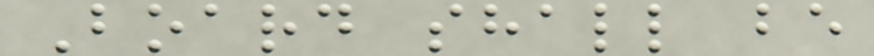Board shall be
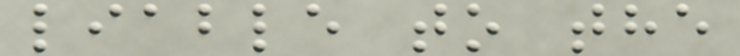liable to the
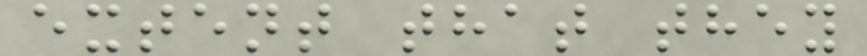extent that they
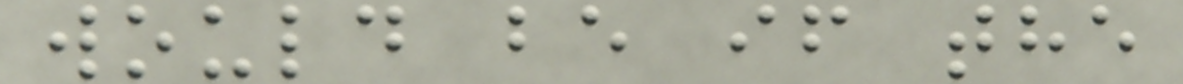would be if the
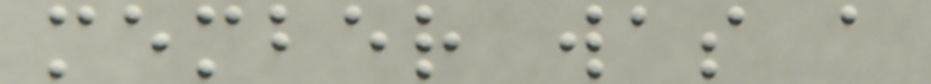member was a
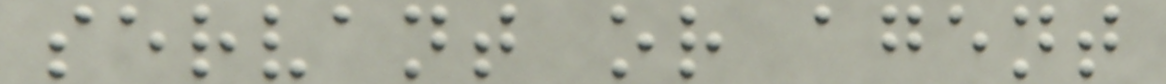servant or agent
